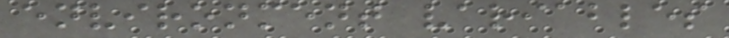environment variables
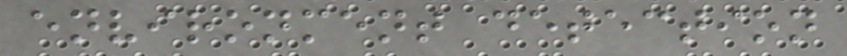environment detection
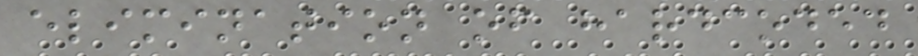elimination of hardcoded
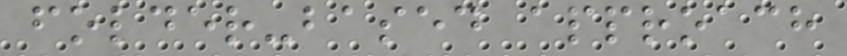folder-based approach
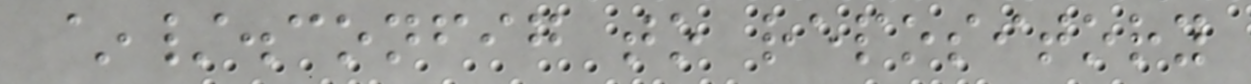~/.config to repository
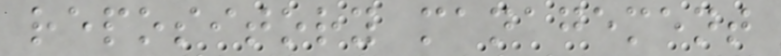repository management
